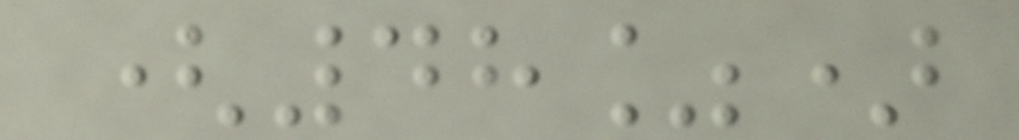(48%)
